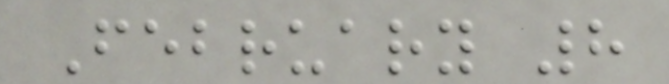February 8
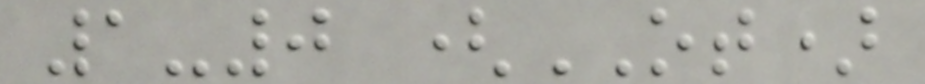1-0 (OT)
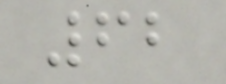62
